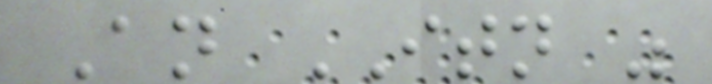An ITN was
